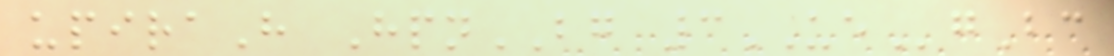upiraH HpnBG 3UEgBc
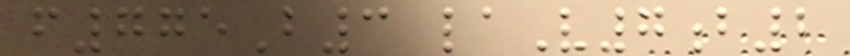f775B3 laV7b2
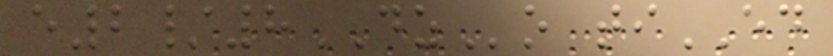e2/8DZo tiED
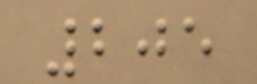205
